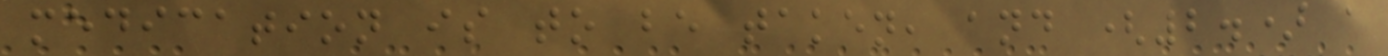medication is to be taken, and (2.) a
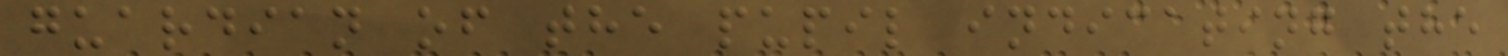guardian of the pupil indicating the
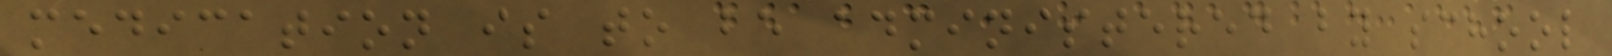medication is to be administered by school
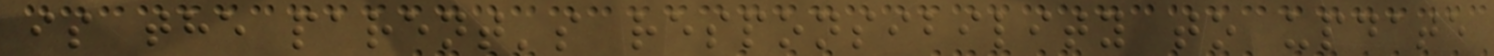is the parent's responsibility to update
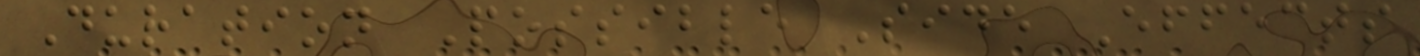Duration Possible Side Effects
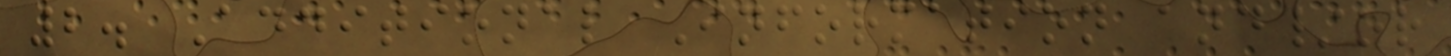2. Additional Information and/or
